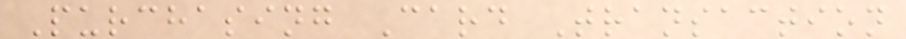Purchasing Card Transaction
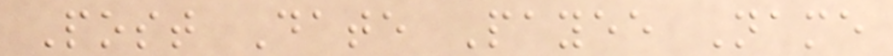Post Date Payee Name
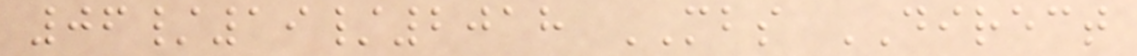06/19/2018 MBS DIRECT
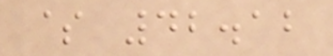$ 42.12
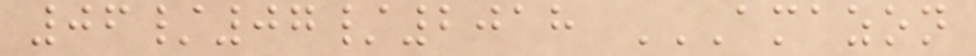06/07/2018 AMAZON
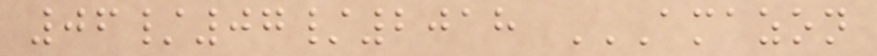06/07/2018 AMAZON
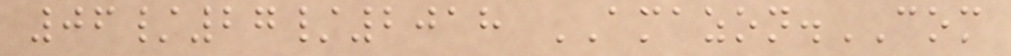06/27/2018 AMAZON.COM
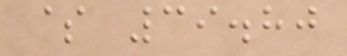$ 39.80
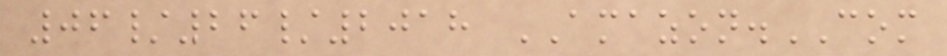06/26/2018 AMAZON.COM
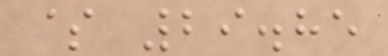$ 29.85
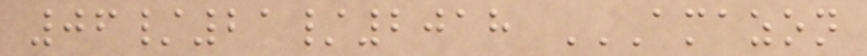06/21/2018 AMAZON
